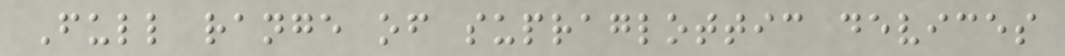Full range of supraglottic devices
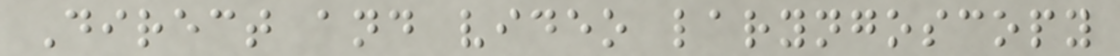Direct and video laryngoscopy
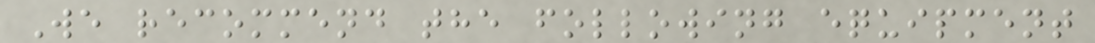We recommend the following equipment
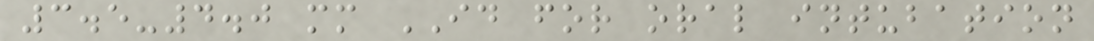3.5-4.0 mm ID for oral intubation
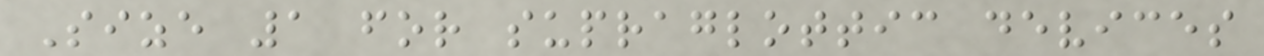Size 1 for supraglottic devices
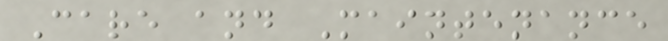Care and Maintenance
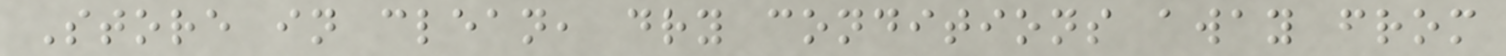Store in clean, dry conditions away from
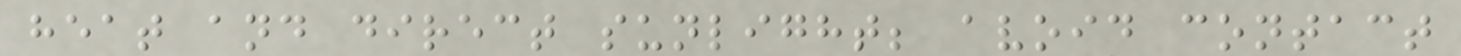heat and direct sunlight; avoid contact
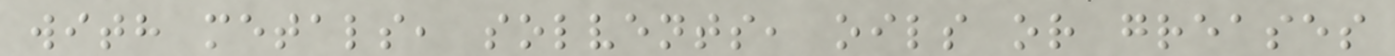with metals, solvents, oils or greases
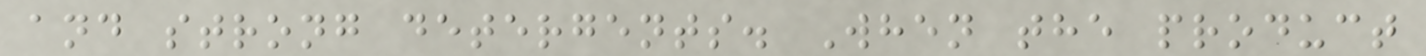and strong detergents. When the product
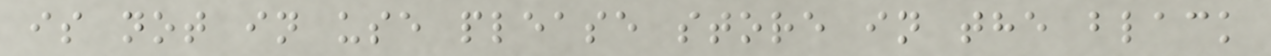is not in use please store in the black
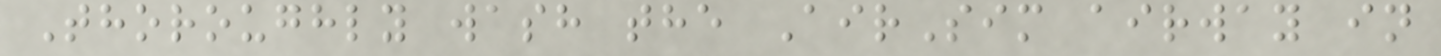Thoroughly wash the AirSim airway in
